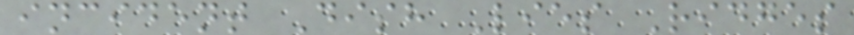incident Dish Lies Ridges
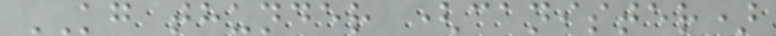KG thunder (canister)
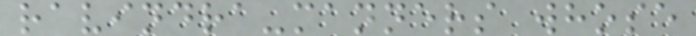ravindra-manners whose
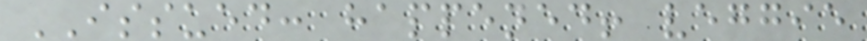ISSUED: happened! veggie
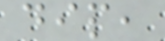dip,
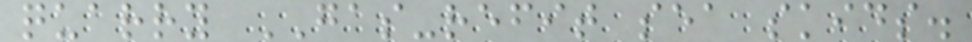quarry GAS-refit sea skids.
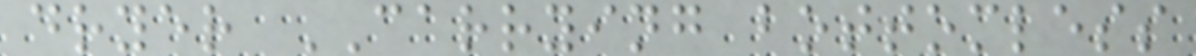dryer CARRYING bottomless
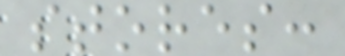stores:
